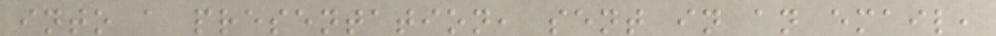into a presentation, sent in an email,
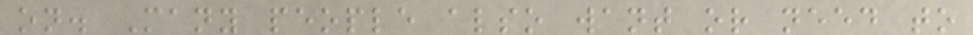on. Many people also want or need to
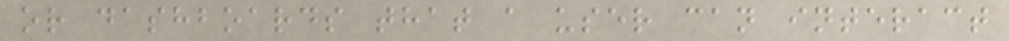or dashboards that a user can interact
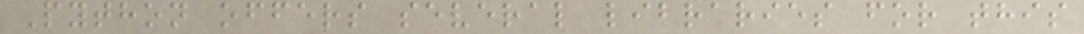Python offers several libraries for this
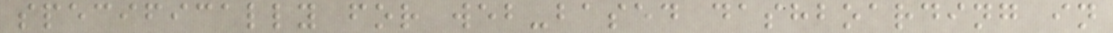specifically for web-based dashboarding in
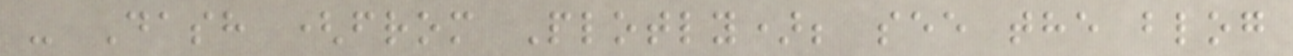- Dash (from Plotly); see the blog
